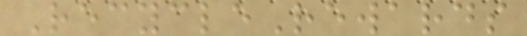RecycleRewards
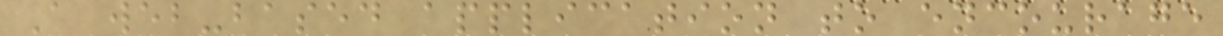A web-based application to encourage
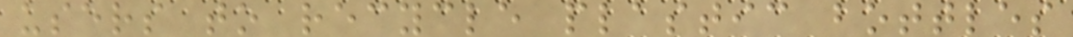users to recycle plastic bottles
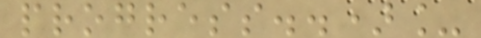progress..)_
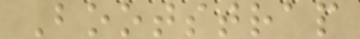Bootstrap
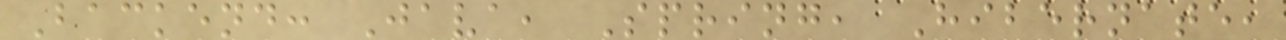Backend: Java, Spring, Hibernate,
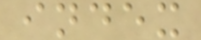index
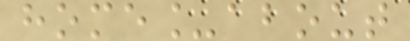home_about
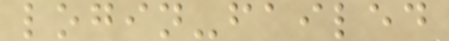login-failed
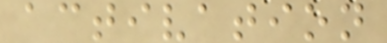activation
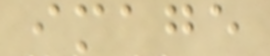image
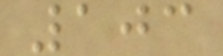103
